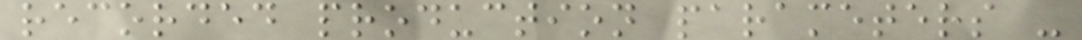recorded production parameters -
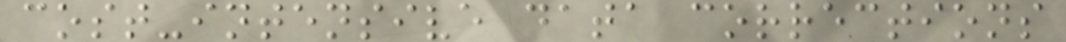cost-intensive data corrections
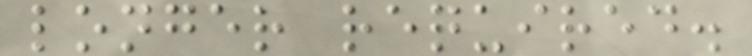longer required.
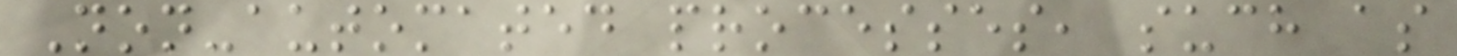Non-automated processes, such as
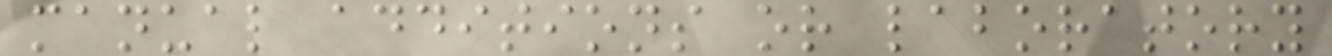manual additions or laboratory
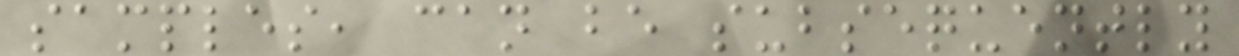samples, can be subsequently
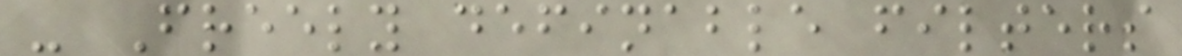- Freely definable filters
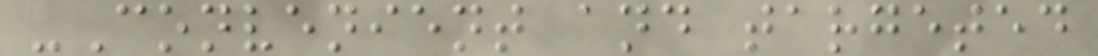-Convenient and targeted
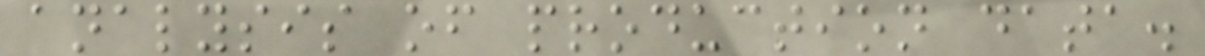analysis of production data.
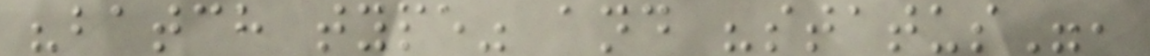"batch type" and "status",
